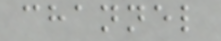channel
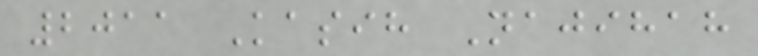2011 Kasih Najihah
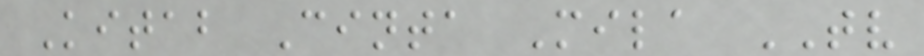Kitab Cinta Mila TV
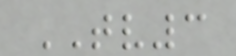TV3
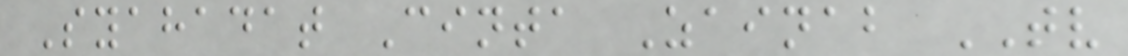Syahadat Cinta Zainab TV
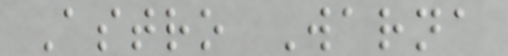Astro Warna
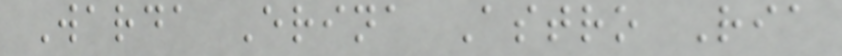Warda Erina Astro Ria
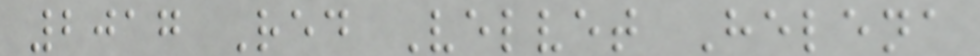2017 Red Velvet Helena
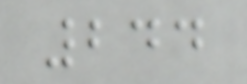244
